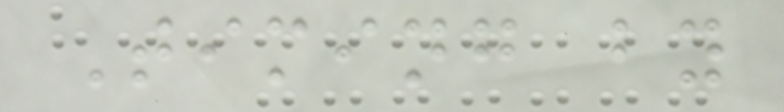Timing by
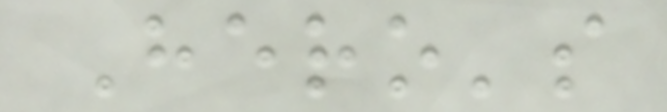Hero's
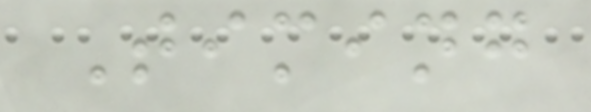Timing
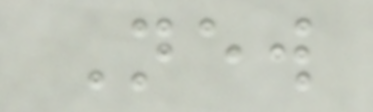New
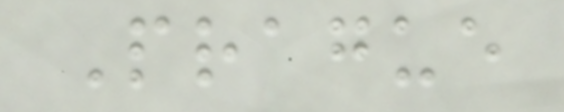Prague
